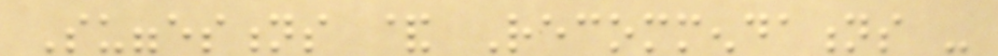Suggestions & Recommendations -
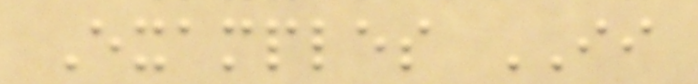Examples II
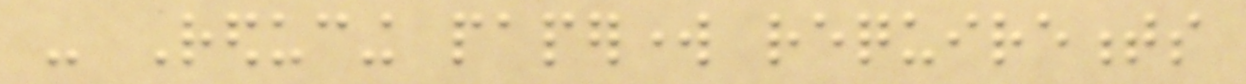- Reducing paperwork requirements
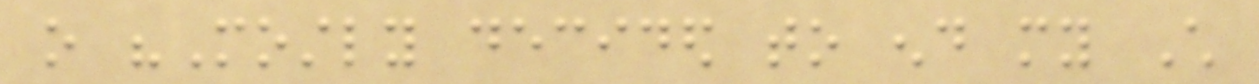o "Mostly decided to end my Child
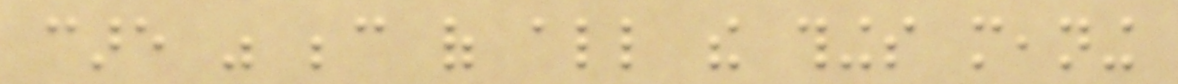care was because of all the things meaning
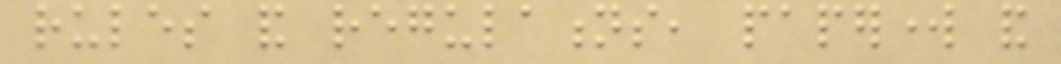rules and regulations, paperwork and
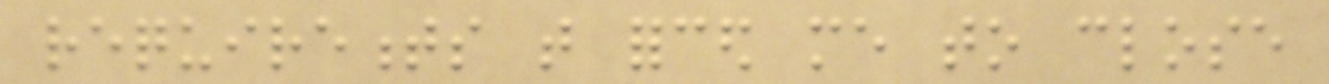requirements that forced me to close
